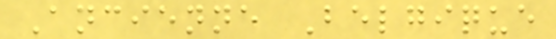Ancienne Belgique
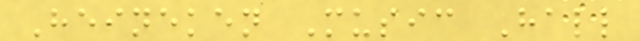Heineken Music Hall
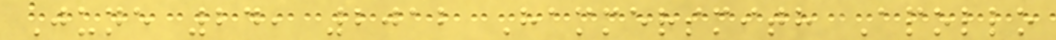June 24, 2012 Hammersmith Apollo
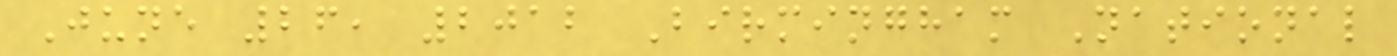June 26, 2012 Birmingham National
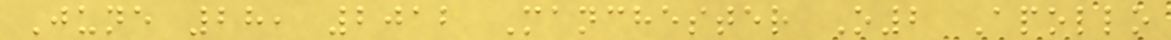June 28, 2012 Manchester O2 Apollo
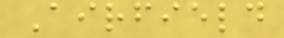Airfield
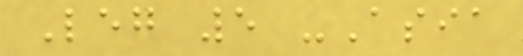Leg 5 -Asia
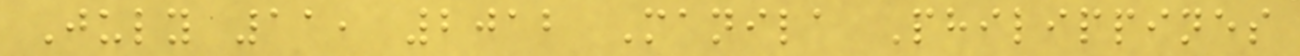July 11, 2012 Manila Philippines
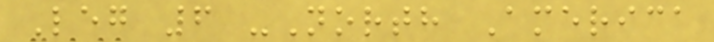Leg 6 -North America
